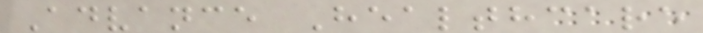Advance Healthcare
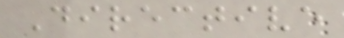Directive
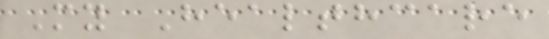My Healthcare
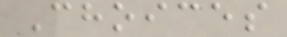Choices
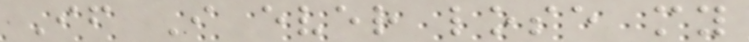If I ever lose my
